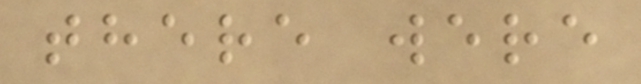there were
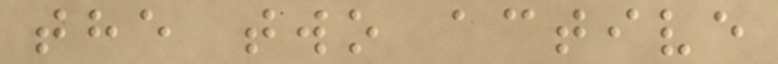the two active
